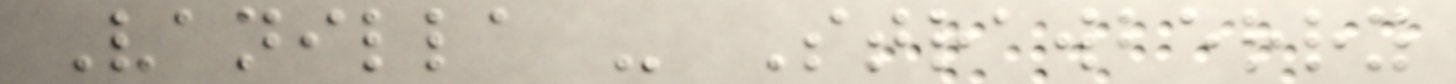Vanilla - Strawberry
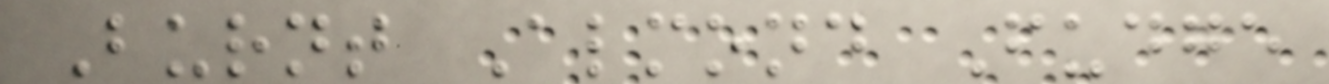Burnt Almond Fudge
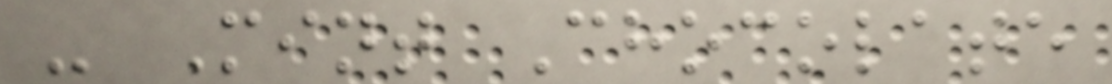- Mint Chocolate
